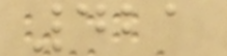421
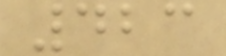423
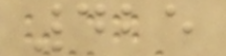425
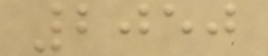2050
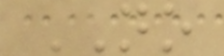NO
